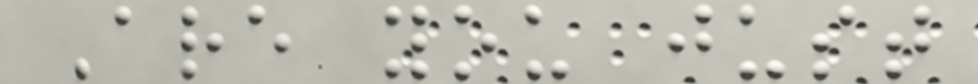Are you just
